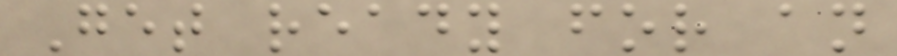Get ready for an
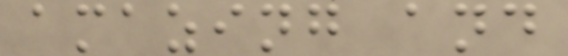amazing and
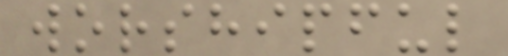worshipful
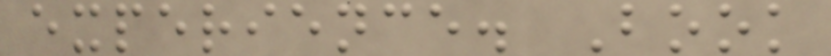experience. Book
